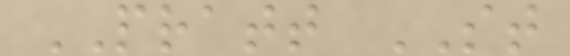PRATT ST
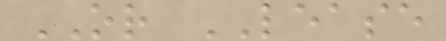OR LEASE
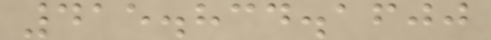415.834.1600
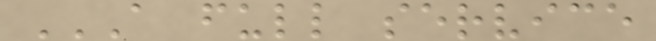A FULL SERVICE
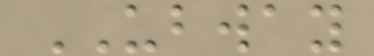UBWAY
